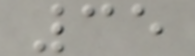35
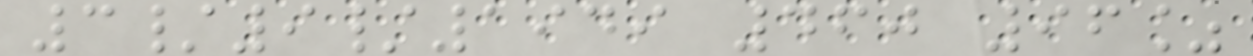3/9/1949 460 96%
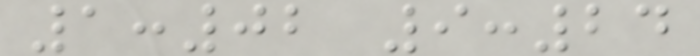1:02 9:24
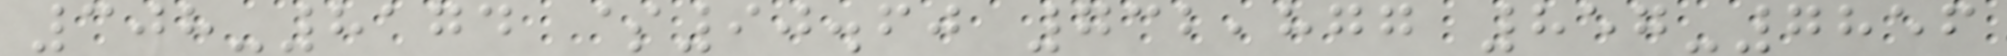308-8174 $90.60 732,877 857-7856
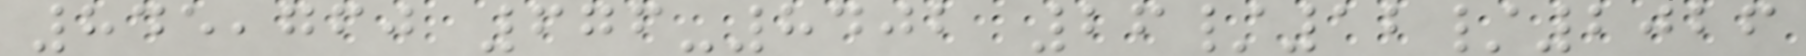845,760 676-8402 26/12/2026
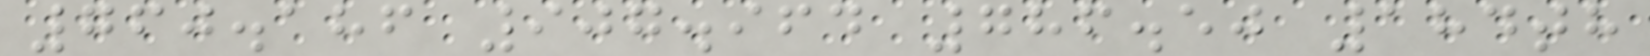760.186 907.964 786.50 184th
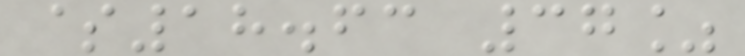$18.63 37%
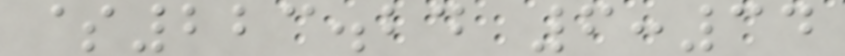$223.24 6:34
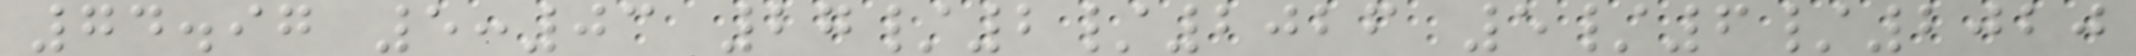74.97 5:03 27/2/2026 5/6/2020
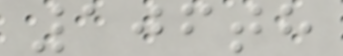106th
